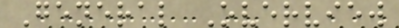General Overview
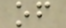of
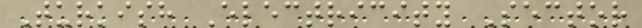Turkish Electricity Sector
